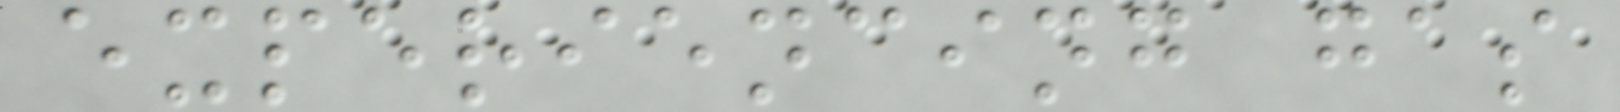experiencing gas
